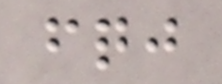fqj
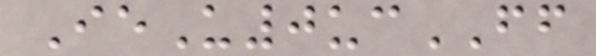IeU0ucFF
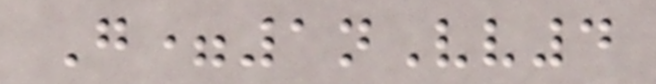G=1nVv4
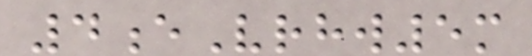4eVrhw5m
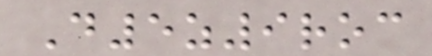D5z9roc
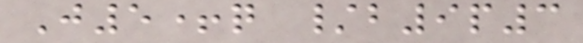J5+q /b9p3
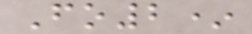Fo2*
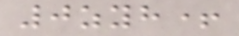0zyh+
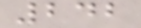242
